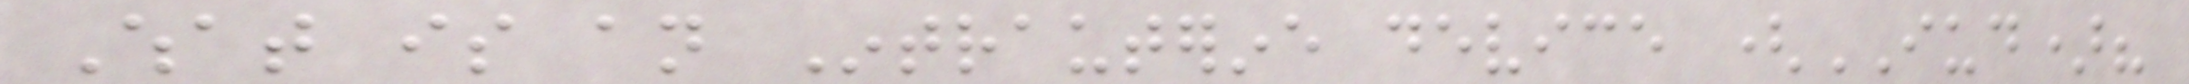What is an Intrauterine device (IUD)?
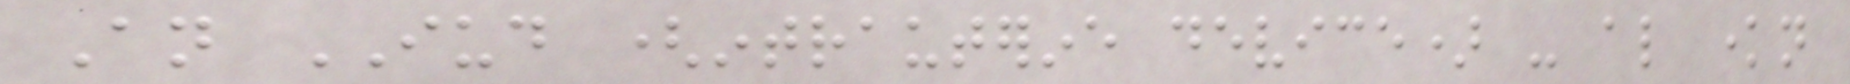An IUD (intrauterine device) - also known
